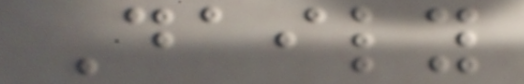Daily
